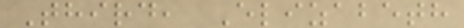Third, Elizabeth
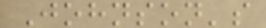Johnson's
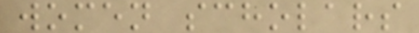women scholars
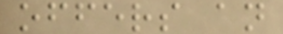offers an
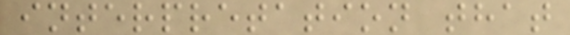interpretation that
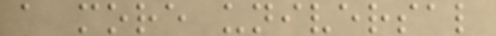a more universal
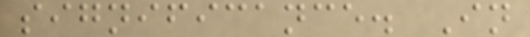significance. In
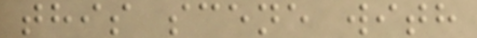this scene with
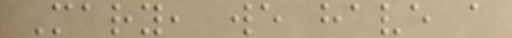Mary, we have a
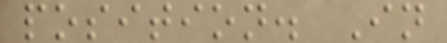position. In
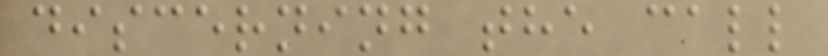discerning the call
